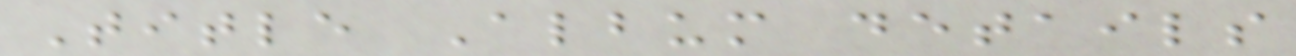Title Album details
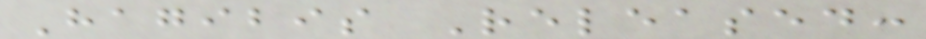Hagibis Released:
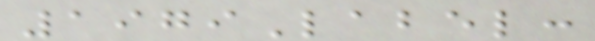1979Label:
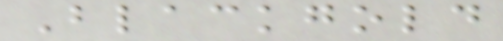Blackgold
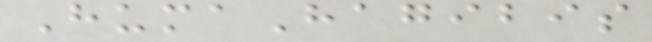HumaHagibis
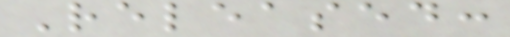Released:
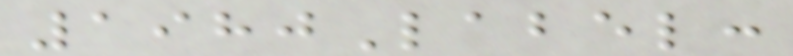1980Label:
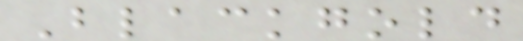Blackgold
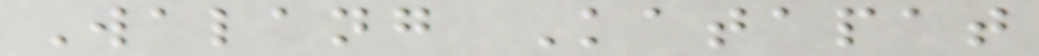Walang Katapat
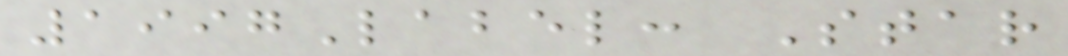1997Label: Star
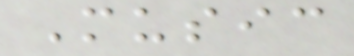Music
